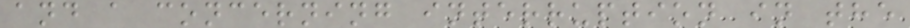and a concerning interruption in the
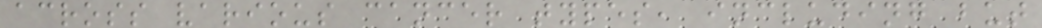across various cancer types, including but
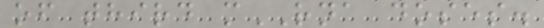of third mRNA doses.
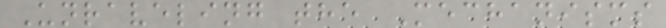Unraveling the Mechanisms
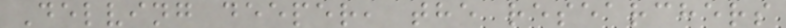Delving deeper, the researchers
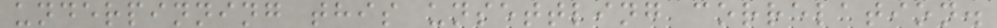underpinning this unsettling correlation.
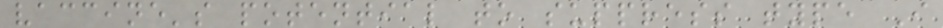vaccine's potential to suppress type I
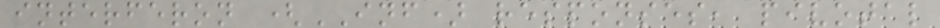interferon (INF) responses, pivotal
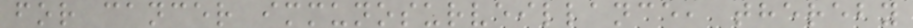for cancer immunosurveillance, thereby
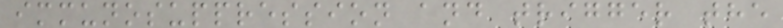immunosuppression and trigger the
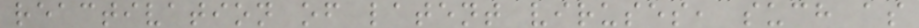reactivation of latent viruses, such as
